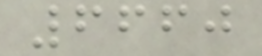6660
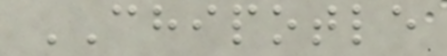CHIPOTLE
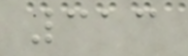313
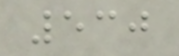530
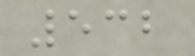532
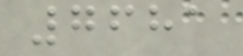7681
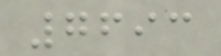7693
